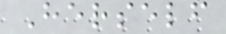Herself
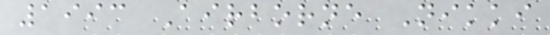1993 Airborne Nikki
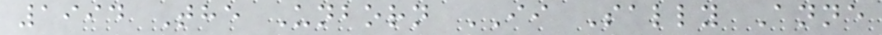1994 The Unborn II Sally Anne
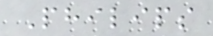Philips
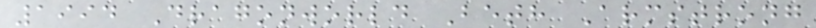1994 Dragonworld Beth Armstrong
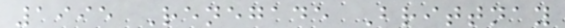1995 Renegade Brittnay
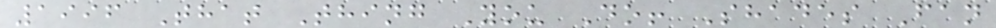1996 That Thing You Do! Shades Fan
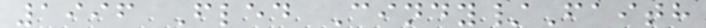1996 Fled Cindy/Faith
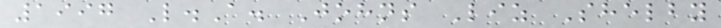1997 L.A. Johns Liz Shelby
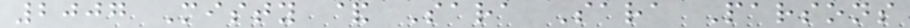2007 Misty & Sara Sara Parsons
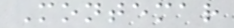Montemar
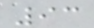93
